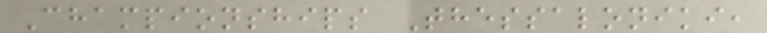Championships Thessaloniki,
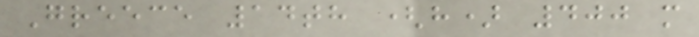Greece 14th (h) 400 m
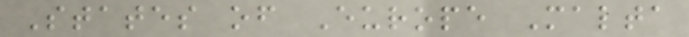States of Europe Malta
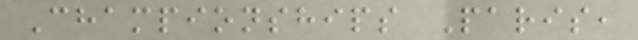Championships Paris,
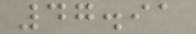47.91
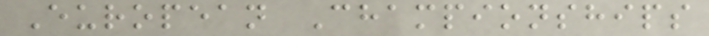European Championships
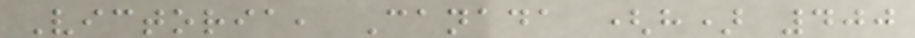Victoria, Canada (h) 400
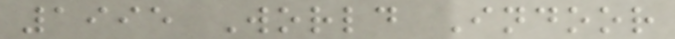1995 World Indoor
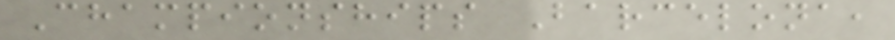Championships Barcelona,
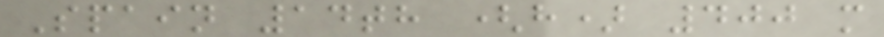Spain 14th (h) 400 m
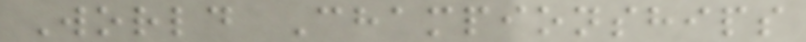World Championships
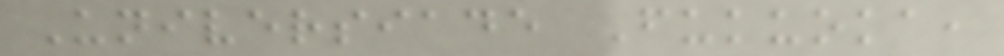Universiade Fukuoka,
